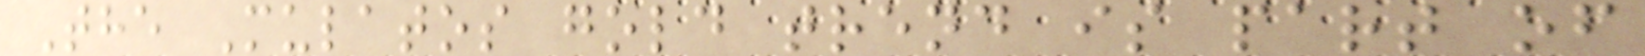The Mulatos gold trend is part of
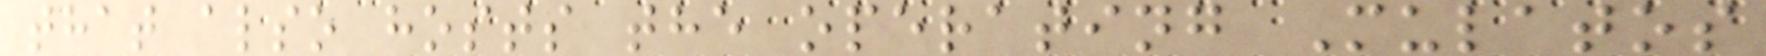that also hosts the operating Mulatos
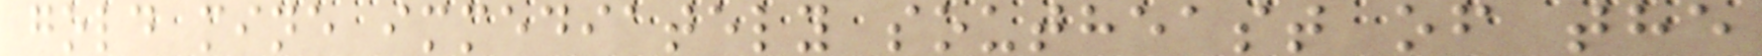gold mine immediately southeast of the
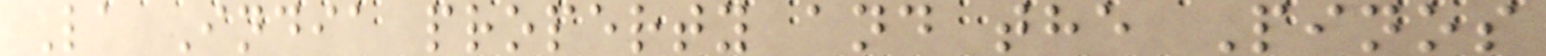La India property and the Pinos
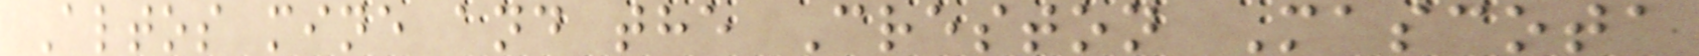Altos mine and the Creston Mascota
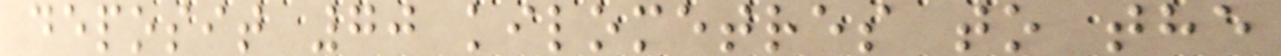deposit 70 kilometres to the
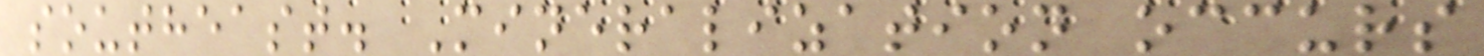southeast. Mineralization occurs
